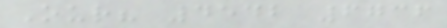Our? 4542 6736
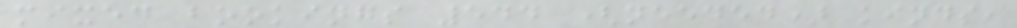mixed bookings 544 (needed) kinds,
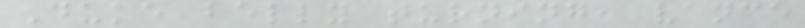Duke belly turning, vance
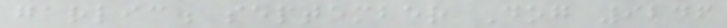garlic. september Dog 9246
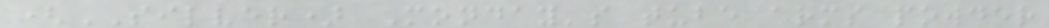(SILVER) Monday's tube arms powder
